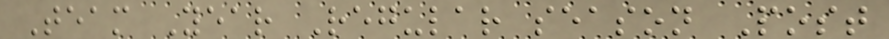Team Year Regular season Post
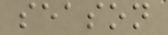season
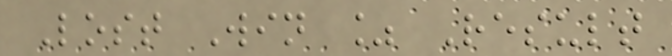Lost Win % Result
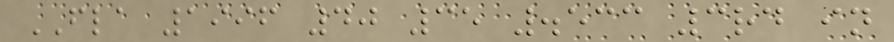FLA 1996 40 35 .533 3rd in
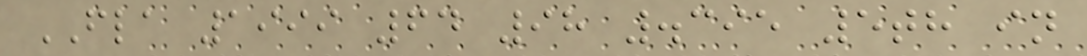FLA 1999 64 98 .395 5th in
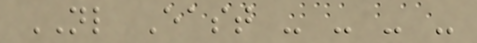NL East - - - -
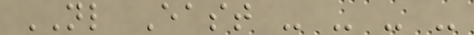NL East - - - -
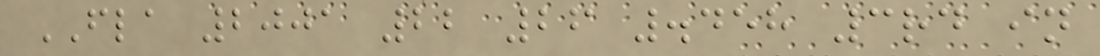FLA 2001 22 26 .458 3rd in
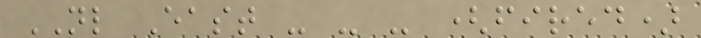NL East - - - (fired)
